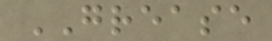GREASE
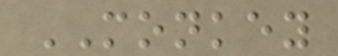MONKEY
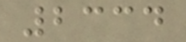2334
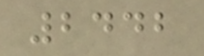2442
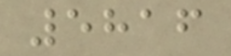5816
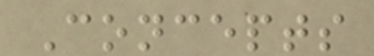Concepts
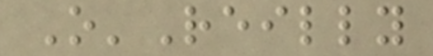O'Reilly
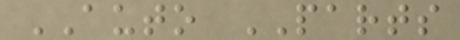AUTO PARTS
